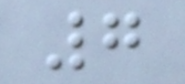7
